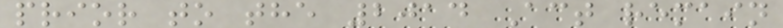prior to the 2014 Act remain
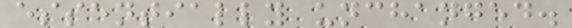essentially unchanged.
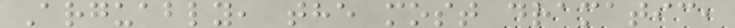Arguably, the most dramatic,
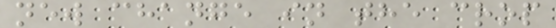new change in the crop
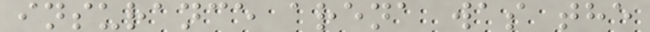insurance arena was the
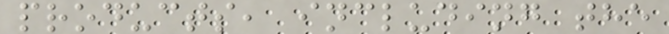products, including the
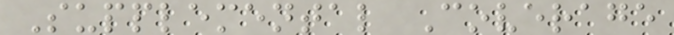Supplemental Coverage
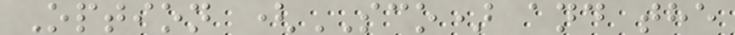Option (SCO) and the
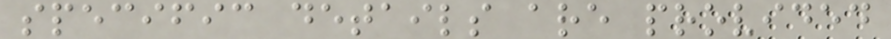specific details are provided
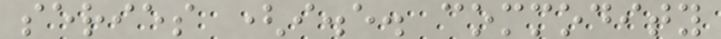series (i.e. commodity
